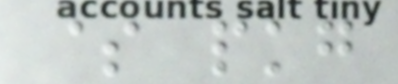$ pkg
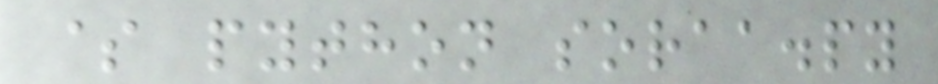$ python soraa.py
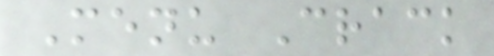Menu Crack
